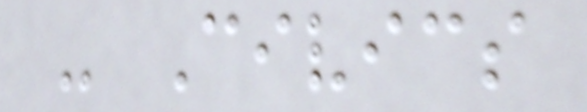- Civics
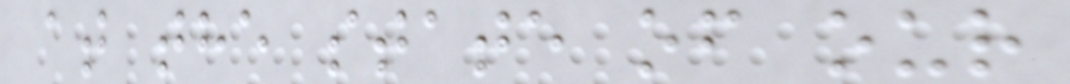at the state of our
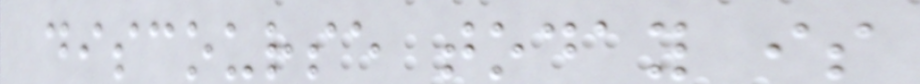discourse today is
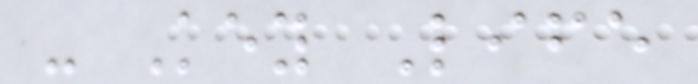- Key Life
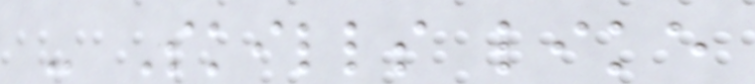- Skills like
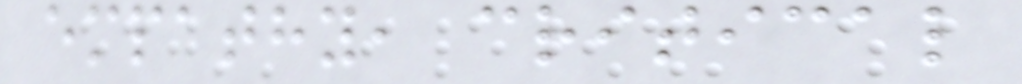empathy, critical
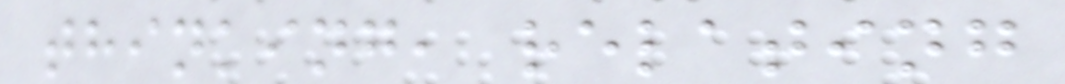thinking, relating
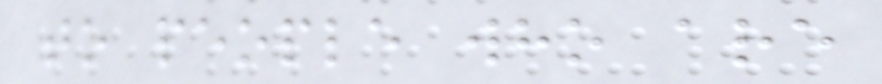to people who are
